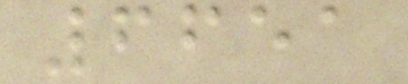6651
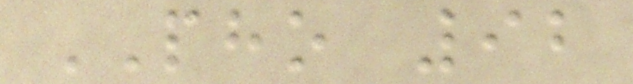PHO 92
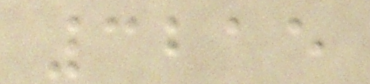3215
